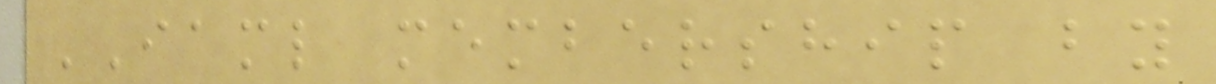IAML membership by
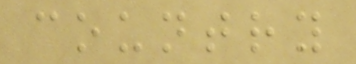country
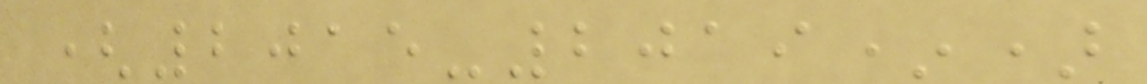(2015-2019*)
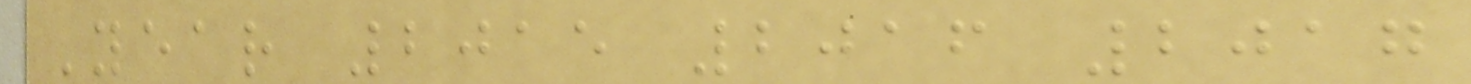Year 2015 2016 2017
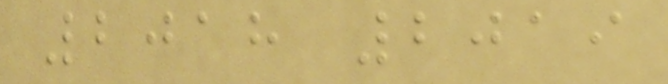2018 2019
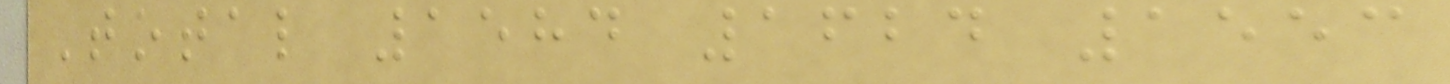Total 1584 1624 1553
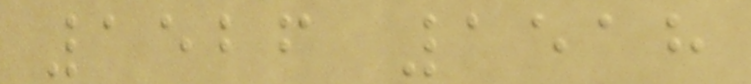1526 1518
